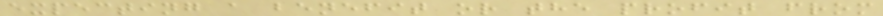expecting a benefit or the profit from
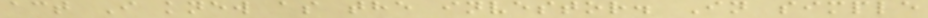act I knew as the investor. In simple
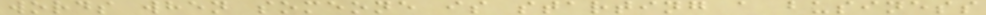words when someone is starting a business
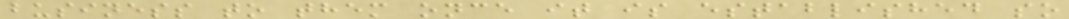business to them once it is established so
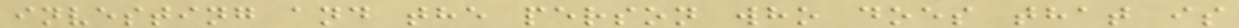investing and the person who does that is
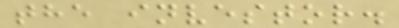the investor.
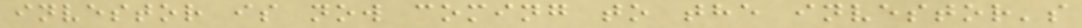investor is now coming to the investor's
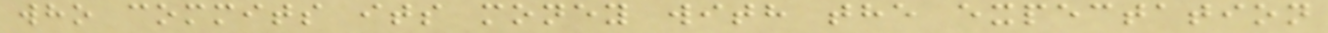who commits its money with the expectation
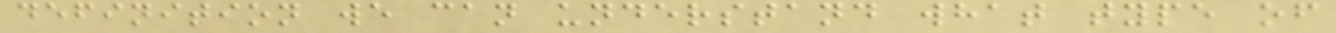definition we can understand what type of
